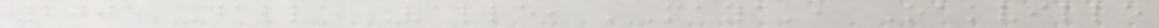2005 Dalla Valle, 'Maya', Oakville
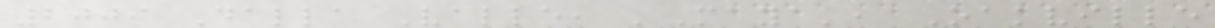2009 Dalla Valle, 'Maya', Oakville
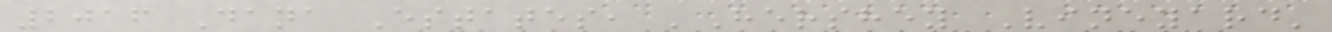2016 Dana Estates, 'Hershey Vineyard'
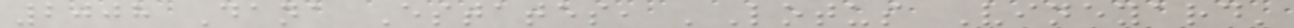2008 Dana Estates, 'Lotus Vineyard'
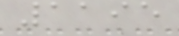1195
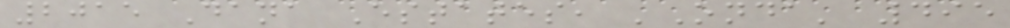2015 Dana Estates, 'Onda' 495
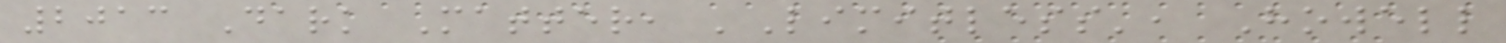2013 Dark Matter, 'Limitless', Howell
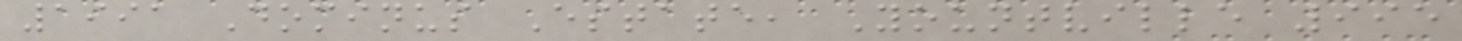1991 Dominus Estate, Yountville 995
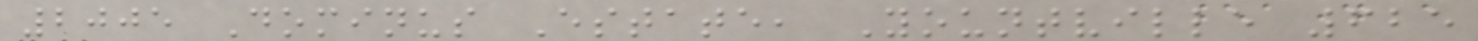2005 Dominus Estate, Yountville 625
